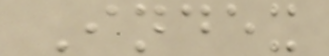Index
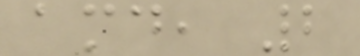amd, 2
